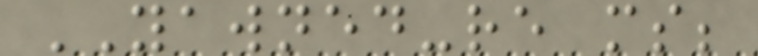YAWNED-re ms;
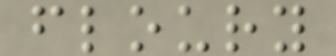floury
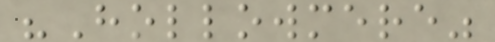"Hollowmere"
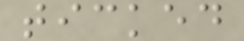ticked
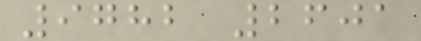9782 2601
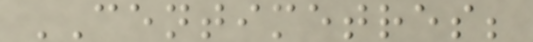CENTIMETRES;
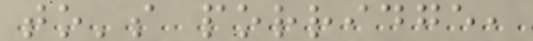to's porridge,
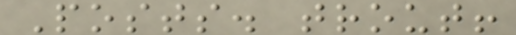Posts. trout!
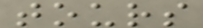tours
